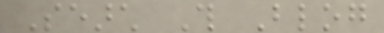Search This Blog
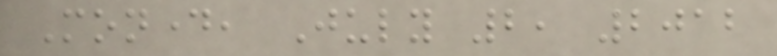Monday, July 2, 2012
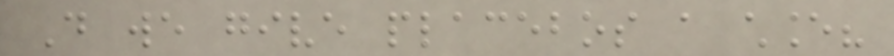Do we give placebos a chance?
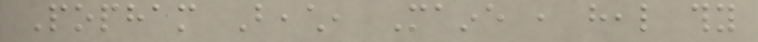Popham Beach, Maine , heal thy
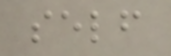self
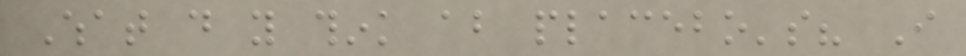What do you think about placebo's? I
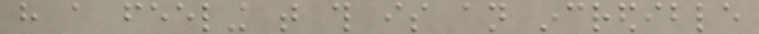have a feeling that this is an incredible
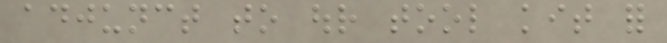adjunct to our tool kit for
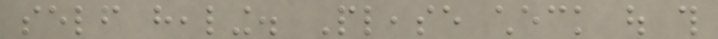self healing. Please check out this
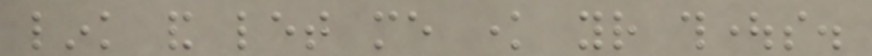link and let me know your thoughts.
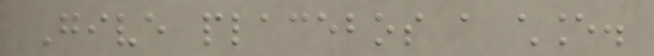Give placebos a chance.
